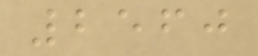2560
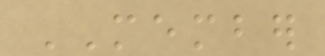MEMBER
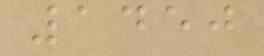1450
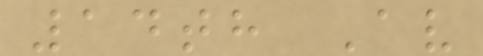14th Av
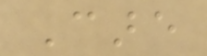Care
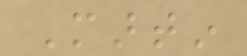Martin
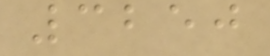3250
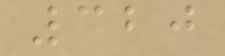320
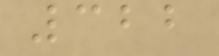322
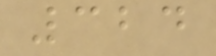324
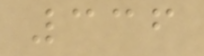336
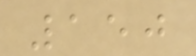150
